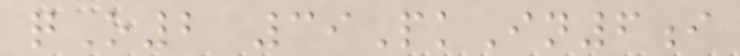qO2 39PkIn6i
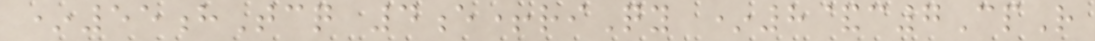*55hTcq 4e+riQy *8&c7CpR
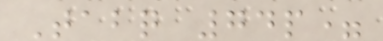Tabq 74p=
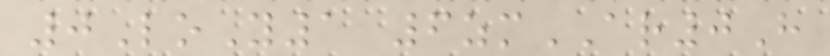0LoY1 6zmAR0H
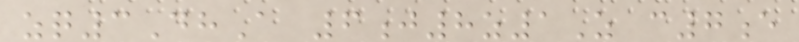zq3DhA 6j8z1Z c7e
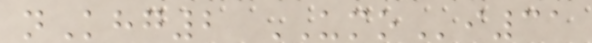nKhg2 UMOi31
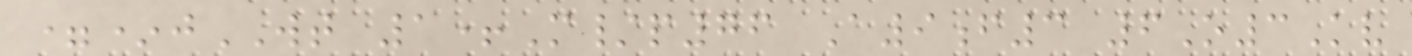=*jWT 1+M/p76 A9f3 6O3Kv
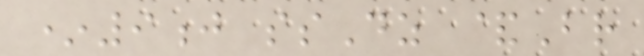*9j ssDz &Br
